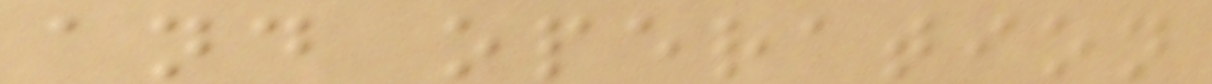and operation
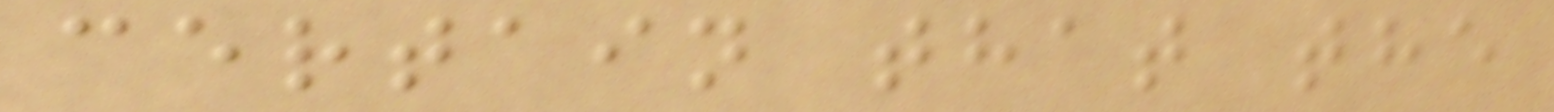certain that the
